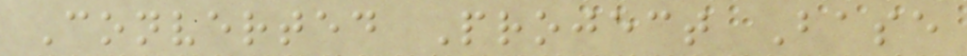Converted Project Base
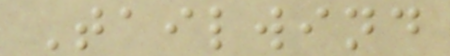Tailwind
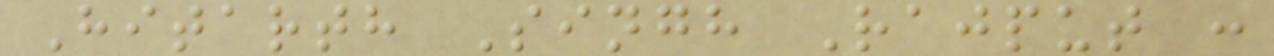Hitarth Singh Rajput :
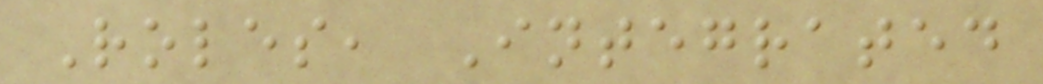Roles, Integrated
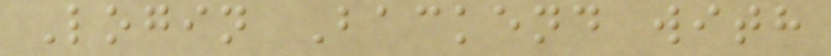Login Backend with
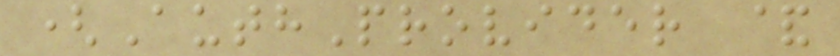(AuthProvider &
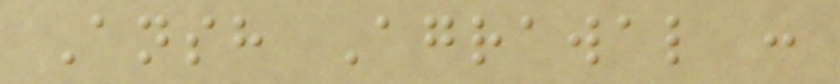Ansh Agrawal :
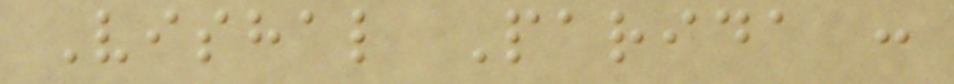Vishal Parida :
